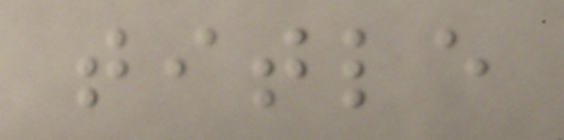title
